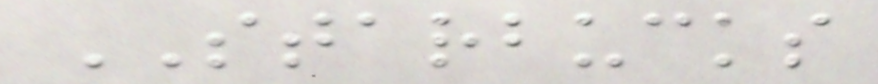STARBUCKS
